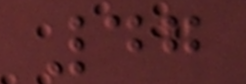47
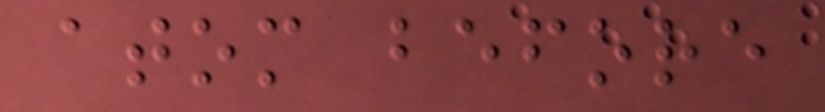atom before
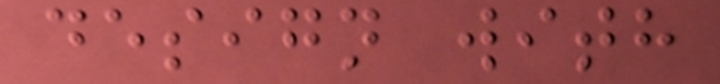design with
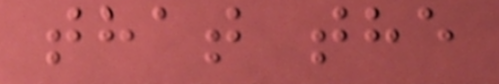that the
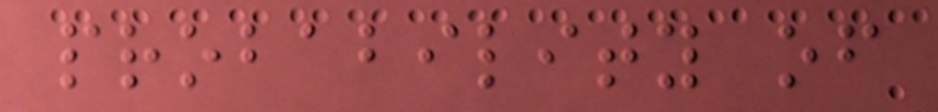probability of
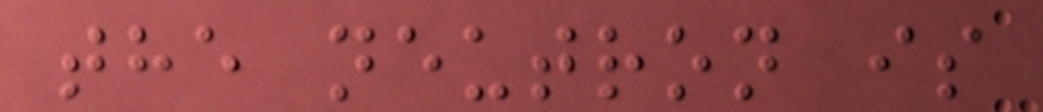the neutron is
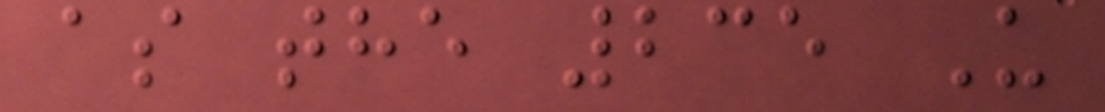as the 235 U
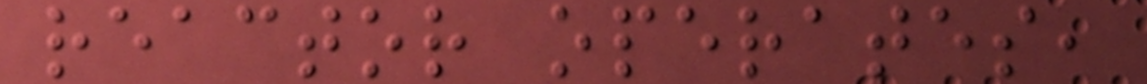reactor operates,
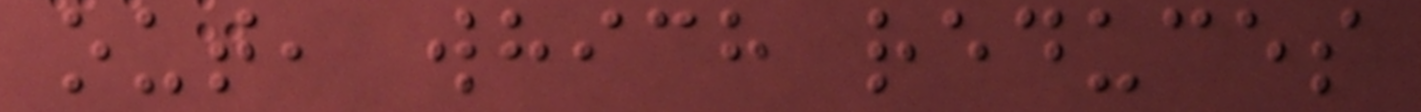out, which reduces
